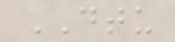DTU
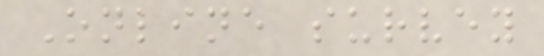Online survey
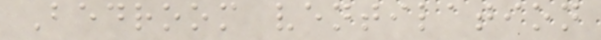Bedroom ventilation
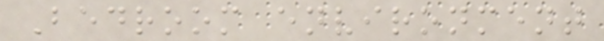Bedroom environment
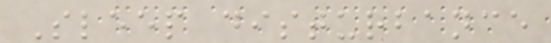Sleep disturbance
